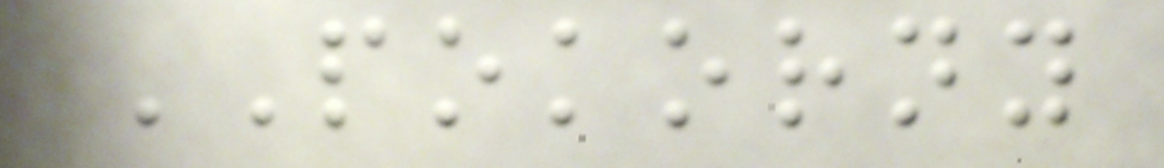POKORNY
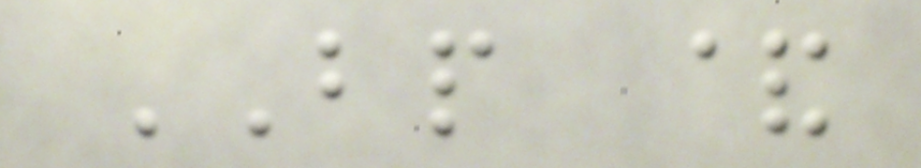BP &
